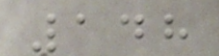148
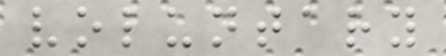voluntary
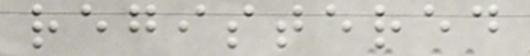registered
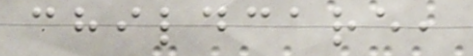childcare,
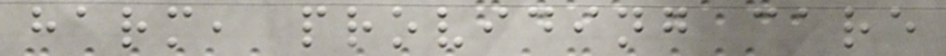harm, providing care
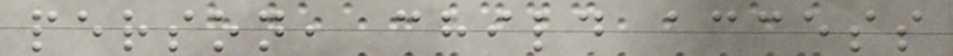person, child access
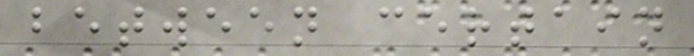between certain
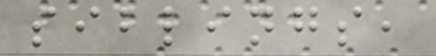siblings,
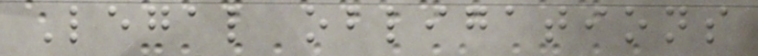Legal obligations
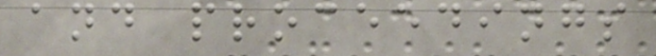and proceedings
